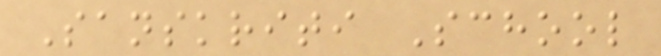Sanskriti School
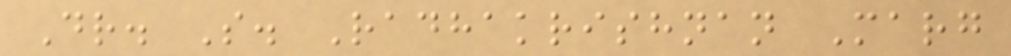Dr. S. Radhakrishnan Marg
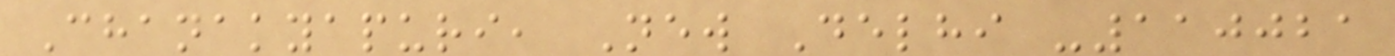Chanakyapuri, New Delhi -110021
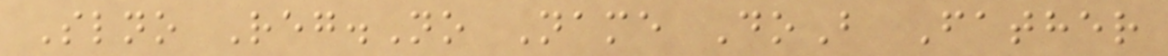Slno Reg.No Name DoB Father
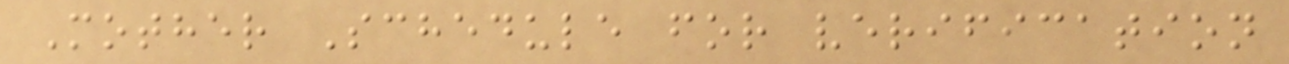Mother Schedule for verification
